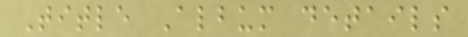Title Album details
